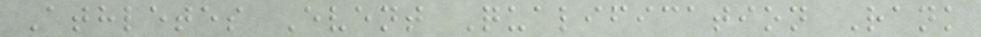Athletes Event Qualification Rank
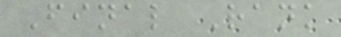Final Rank
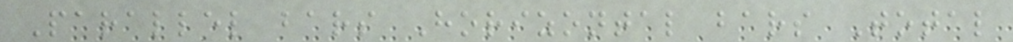Parallel bars Horizontal bars Total
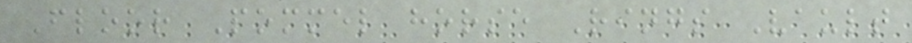Floor Pommel horse Rings Vault
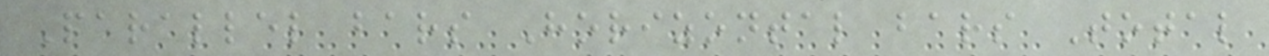Parallel bars Horizontal bars Total
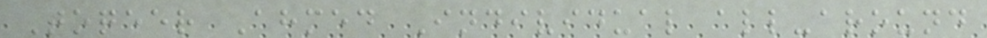Toqeer Ahmed Individual all-around
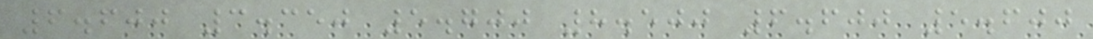6.600 3.350 5.700 8.500 6.600 5.600
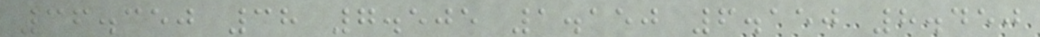36.350 38 7.505 1.150 6.150 8.450
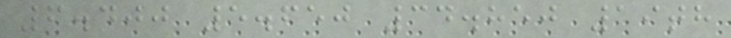6.400 5.650 34.850 19th
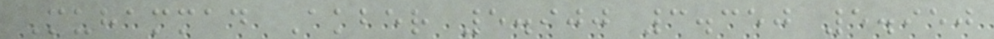Muhammad Akber 5.900 3.350 5.950
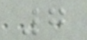7
